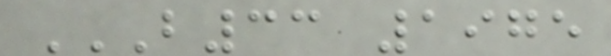B33 1975
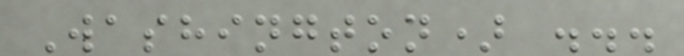Washington) ...
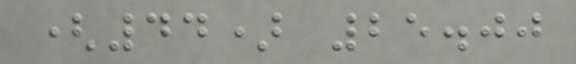(44) 25.00
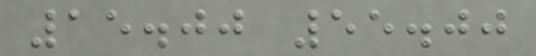15.00 55.00
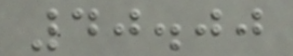40.00
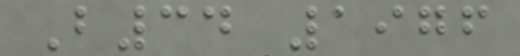B34 1976
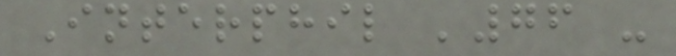Interphil '76 -
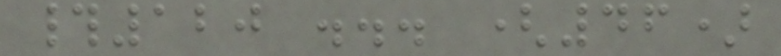#120 ... (46)
